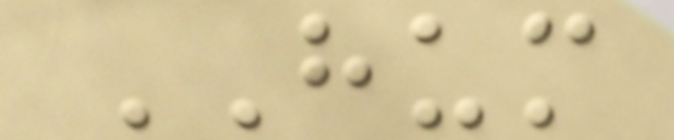HUM
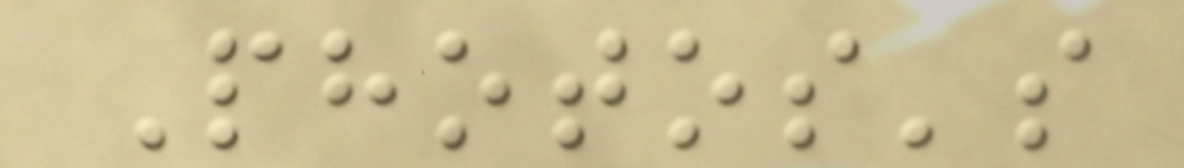Photos's
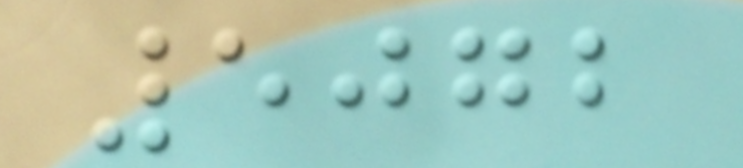5072
